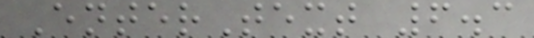EnterText 6.3
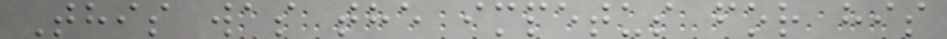This was the impetus for his
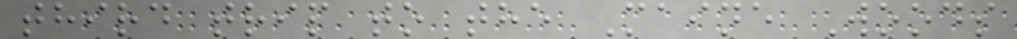third trip to the Maine Woods
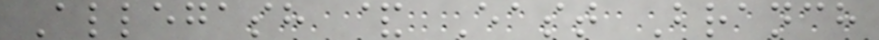Allegash & East Branch
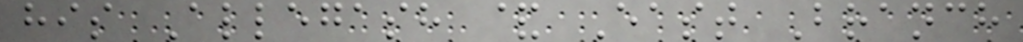his Allegash & East Branch
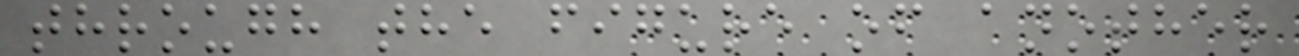through the figure of another
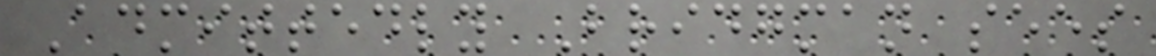Admittedly Bridgman sees
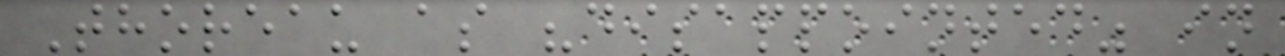Thoreau as "disappointed" in
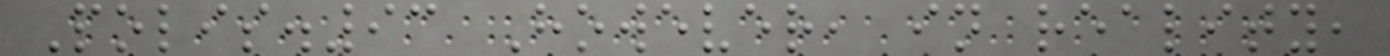Polis.93 However, in reality,
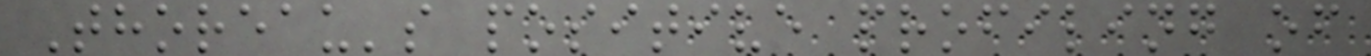Thoreau's positive profiling of
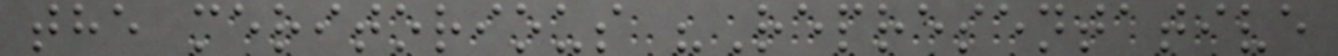the meritorious "Representative
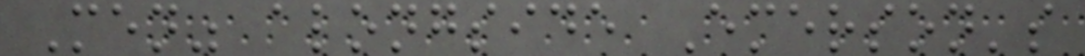Men" alongside Emerson's
